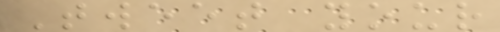Tweet your
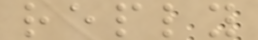reply
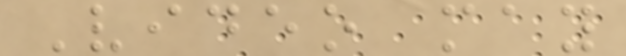Video may
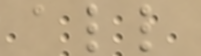all
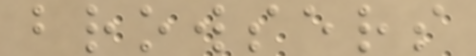browsers
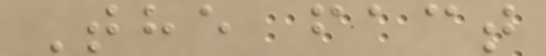The fact
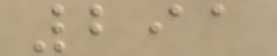291
